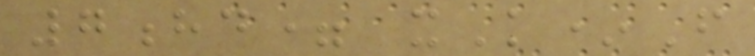7hd= xK*F
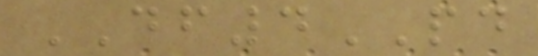DF4PD
